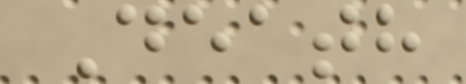Death
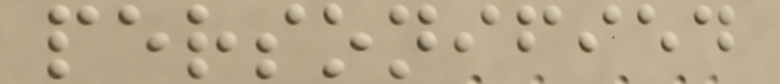personified
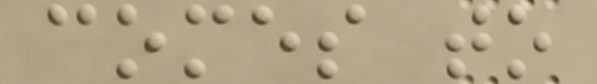comes to
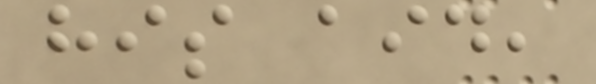his aid,
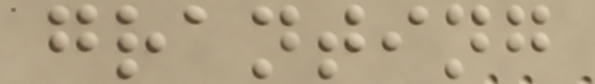granting
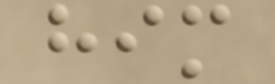him
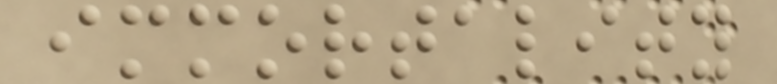immortality
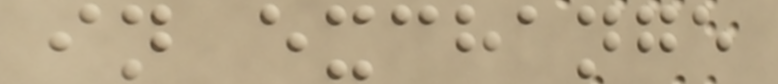in exchange
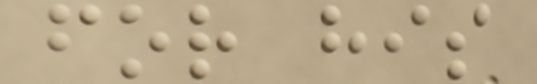for his
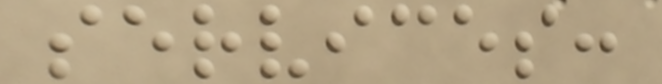services:
